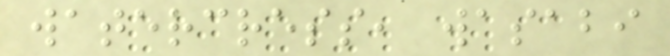watercress, wasabi
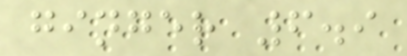ginger 6.9
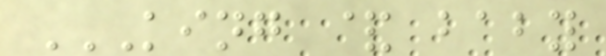KING & BABY
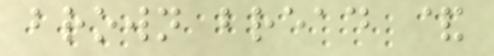brown bread &
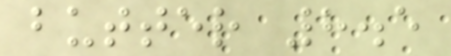butter 8.5
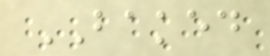BAKED
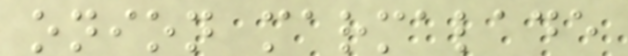onion marmalade
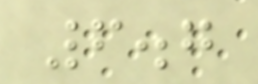6.7
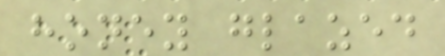honey glazed
